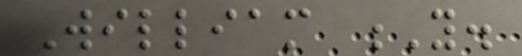William Y.
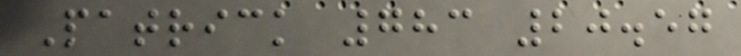Patrick 783 20.57
